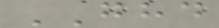GHD
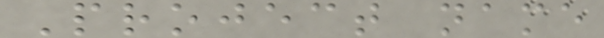Project name
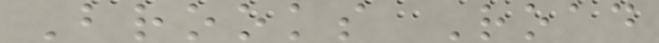Brooks Road
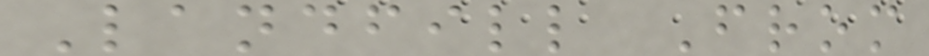Landfill From
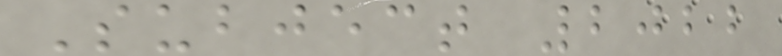Subject 2022
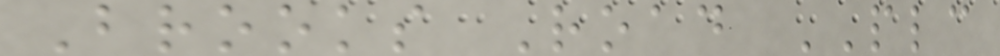Brooks Road PLC
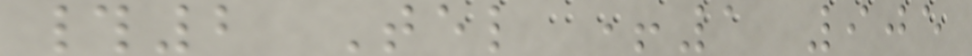#2 Tel +1 905
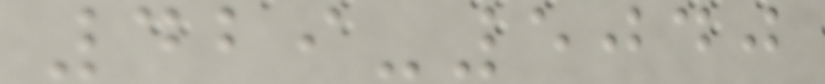429-5040
